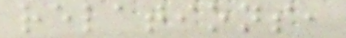relations,
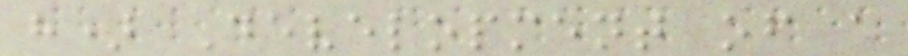h) Development of a
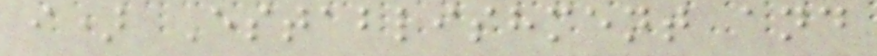i) Establishment and
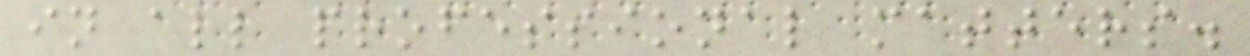in all professional matters.
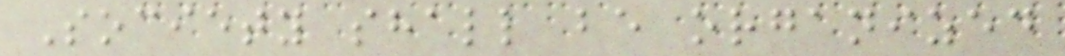Society shall be organized
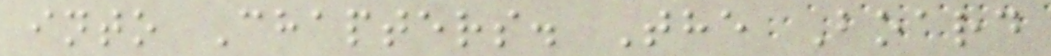into Chapters. The Board
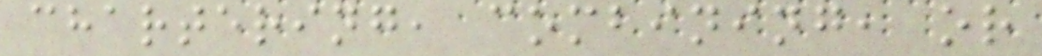chartering, combining, or
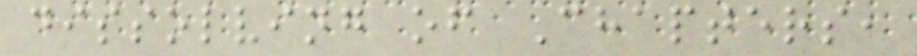dissolving of Chapters,
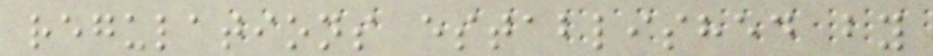regulations established by
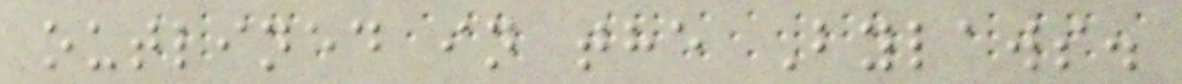outlined in the Bylaws.
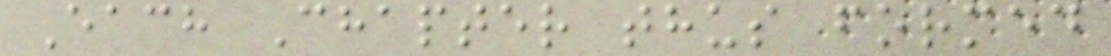Each Chapter thus formed
